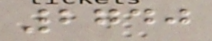2740
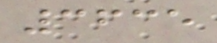3635
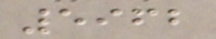5962
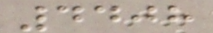4408
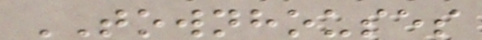TOWNHOUSES
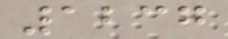1237
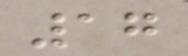17
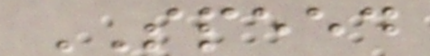SPEED
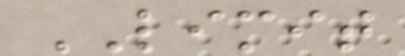LIMIT
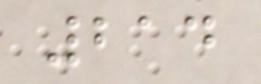214
